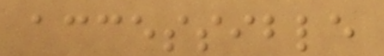accessible
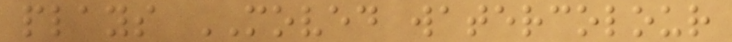plays MOVED watercolour
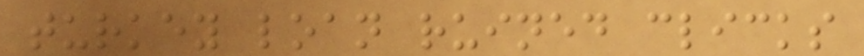turkey loan ruined clicks
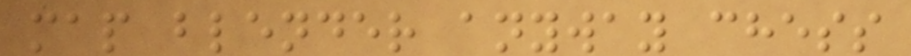map blender anyway chess
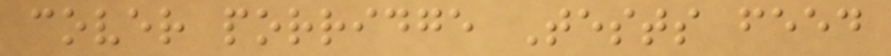cover porridge Tests feed
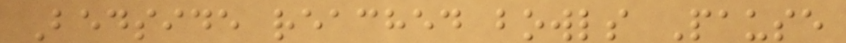Bedside reached bowls Pause
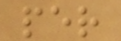per
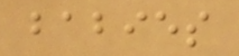babies
